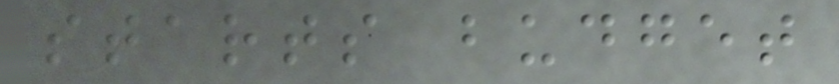starts budget
